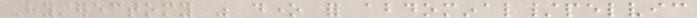Hysterectomy was done for abdominal/pelvic
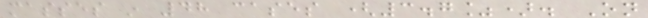masses in 48 cases (3.7%). On
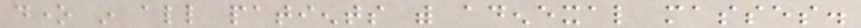done in all patients with adenexal masses.
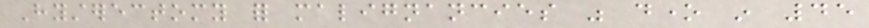Hysterectomy for malignancies was done in 45
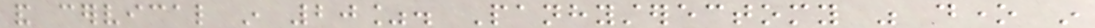and cervical in 20%. Panhysterectomy was done in
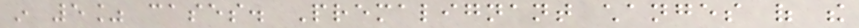in 5% cases. Premalignant changes of the
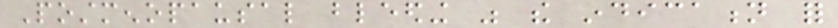Postmenopausal bleeding was the indication for
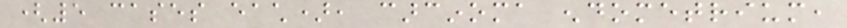(5 cases each), carcinoma endometrium,
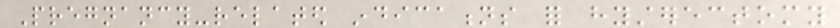Pregnancy-related indications for hysterectomy
